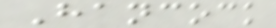Hancock
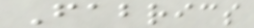Fabrics
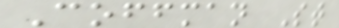Coffman St
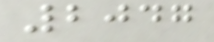2047
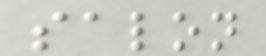salon
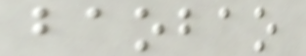baobao
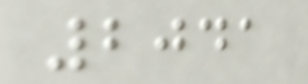2041
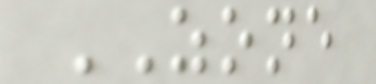ZONE
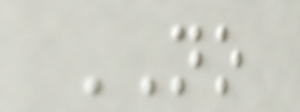NO
